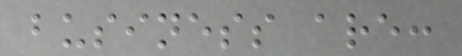business are:
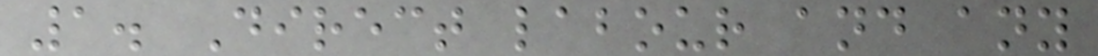1. Direct labour and any
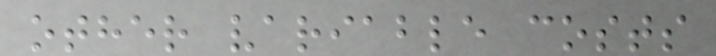other variable costs
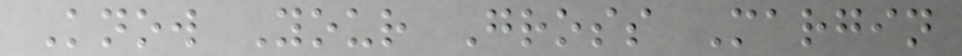Know Your Gross Margin
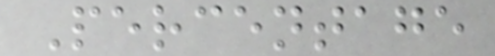Percentage
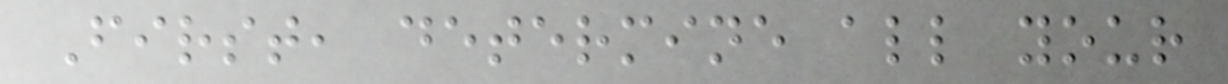First, determine all your
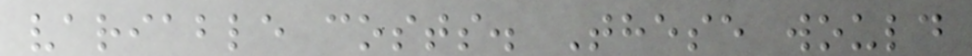variable costs. These would
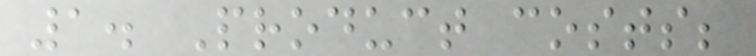1. Product costs;
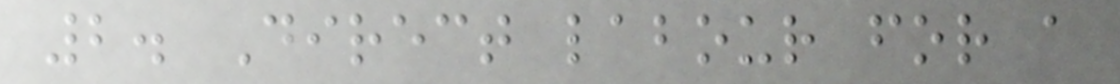2. Direct labour for a
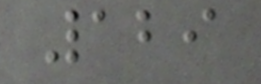129
